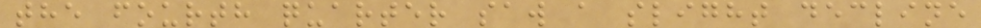the fourth quarter saw a slight decline
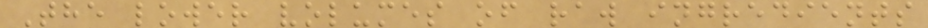The lower volumes of raw ingredients
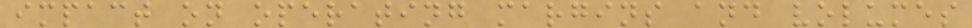impact on operating margins and volumes
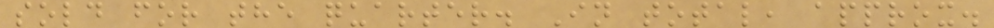sold for the quarter. In total, approx.
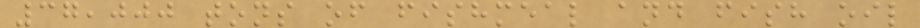37,000 tons of fishmeal and fish oil
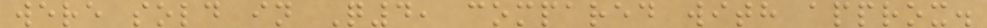were sold in Q4, compared with approx.
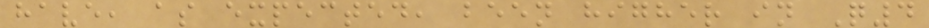have, as expected, been higher in Q4
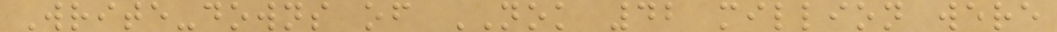Write-downs of NOK 42 million were
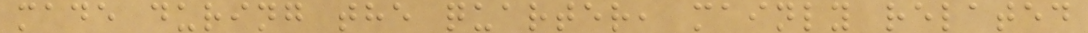made during the quarter, mainly related
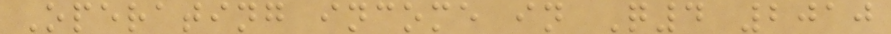Operating income in Q4 2010
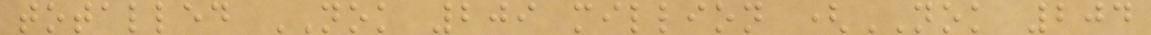totalled NOK 209 million (NOK 204
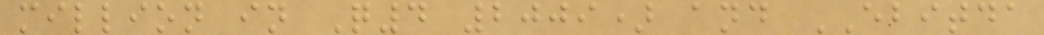million in Q4 2009) and EBITDA
